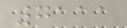7111
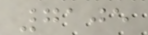7105
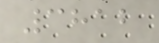3812
